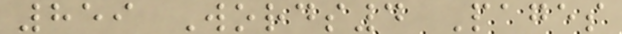859 Words4 Pages
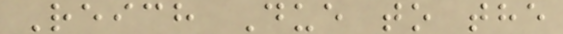Reich Due to the
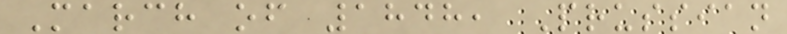March of 1848, Prussian
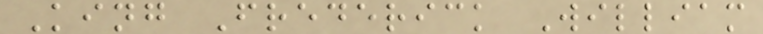King Frederick William
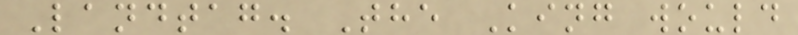Landtag. The King would
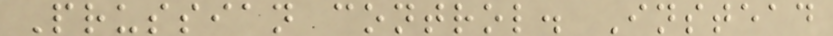Prussian control. Instead
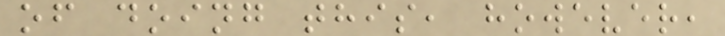of doing this, however,
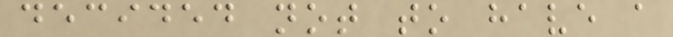decided not to have a
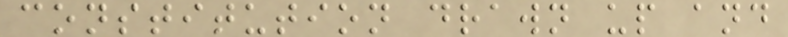constitution drawn up and
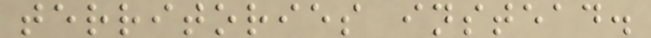territories instead.
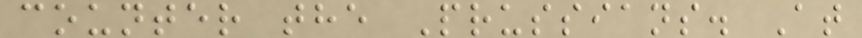counter the Prussians. At
